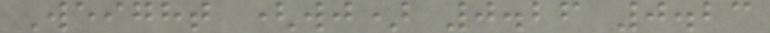Weight (wj) 0.26 0.23
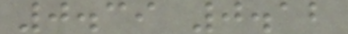0.39 0.12
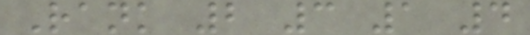Rank 2 3 1 4
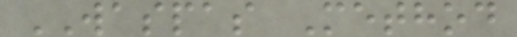WASPAS Method
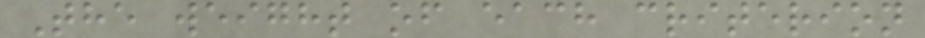The weight of each criterion
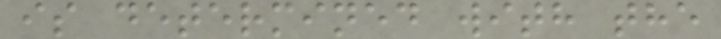is determined with the
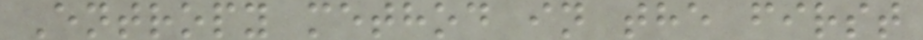Entropy method in the first
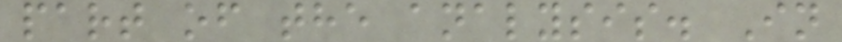part of the analysis. In
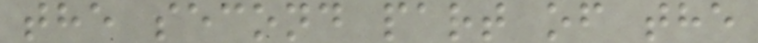the second part of the
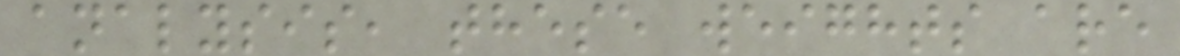analysis, these weights are
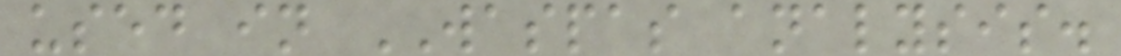used in WASPAS analysis.
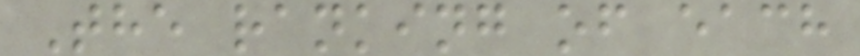The ranking of each
